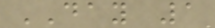DAY 1
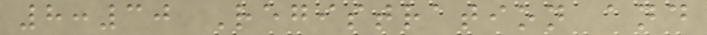8:30 Registration and
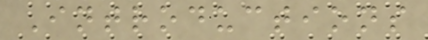Introductions
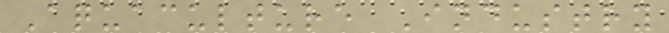Aquaculture Industry
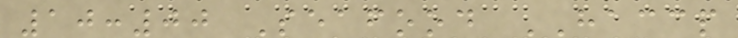10:00 Seafood HACCP
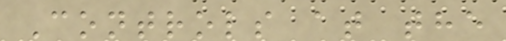Controls at the
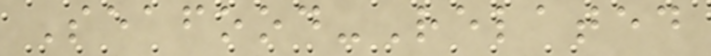Seafood-Related
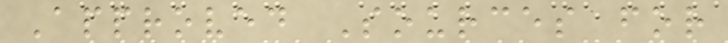Approved Sources for
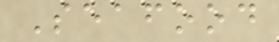Seafood
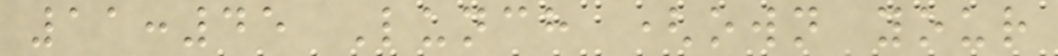11:45 Lunch (own your
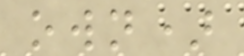own)
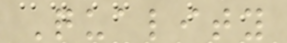Quality
